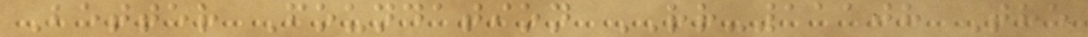Better Foundation RR-11108 The
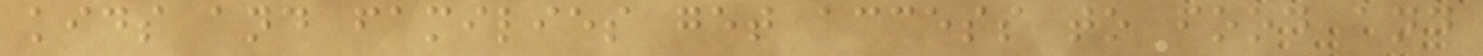kids and families get access to food and
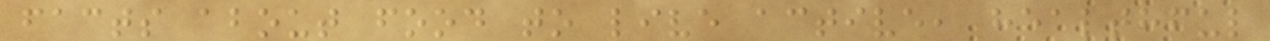facts about food to live active, healthful
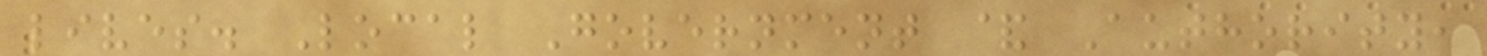lives. Local Government & Authority,
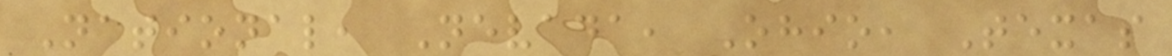National, Nevada, Ohio, Texas
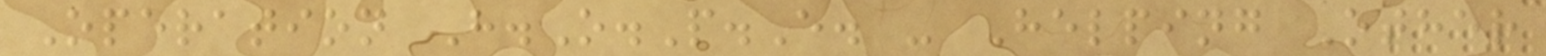Operation H.O.P.E. - Helping Other
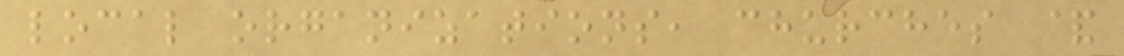local organizations, churches &
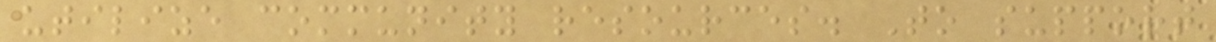utilize community resources. To support
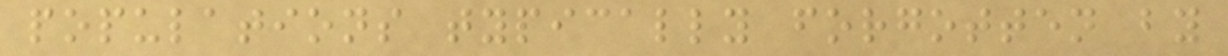populations typically forgotten by
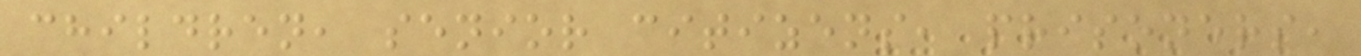children, senior citizens, prisoners,
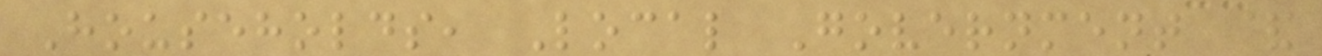Households, Local Government &
